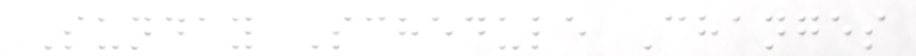Sunday Schedule Changes
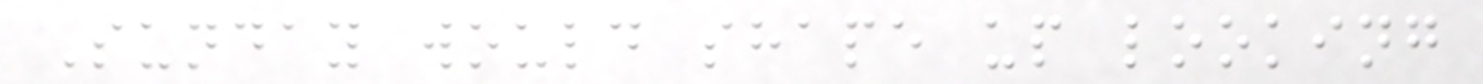Sunday would shape up looking
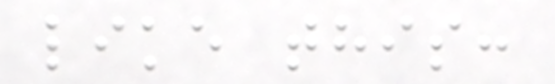like this:
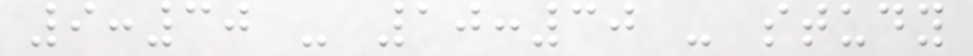9:30 - 10:30 - study
